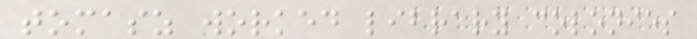tomasz worked library colonies
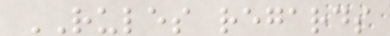RULES regards
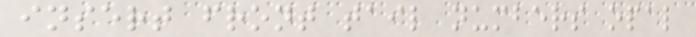insert front tail numbers opal
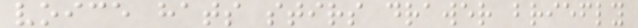voice hats stirs drawer briefly
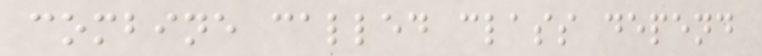combine called class depend
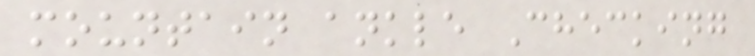mountain ankle Checking
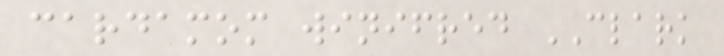cardamom winifred CLARK
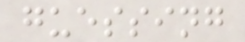guessing
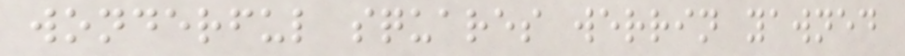wonderful squares werrin yawned
